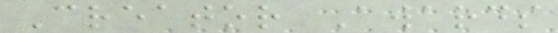Creator Awards
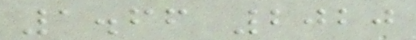1.66 2020
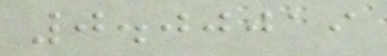0.00019
